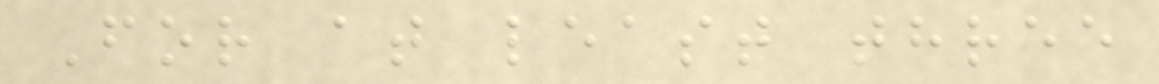For at least three
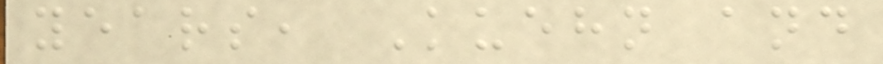years, Kuehn and
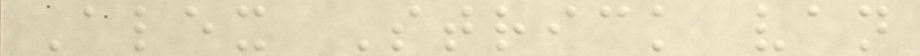Alex Strick van
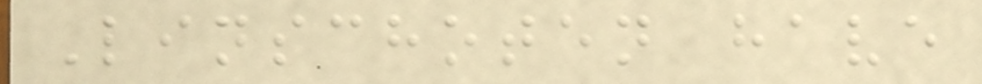Linschoten have
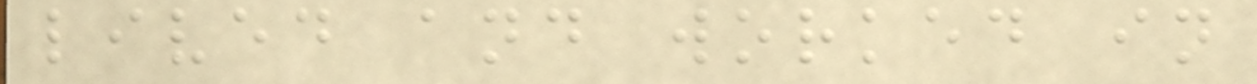lived and worked in
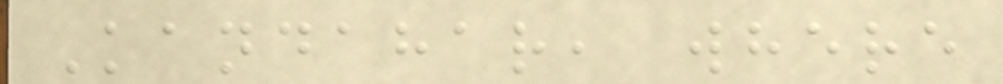Kandahar, where
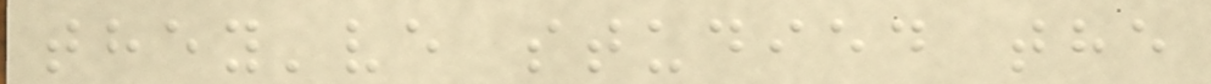they've studied the
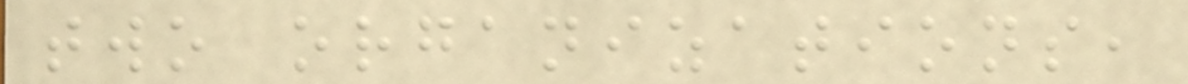two organizations,
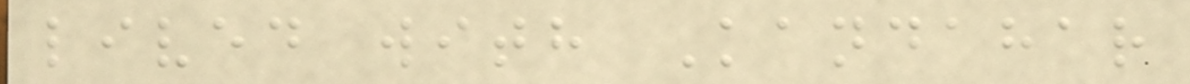lived with Kandahar
